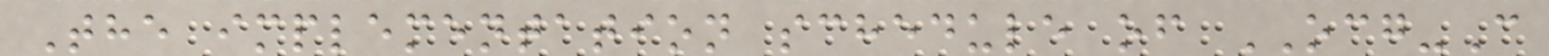The implementation schedule of OCG-C
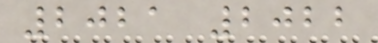2021 2022
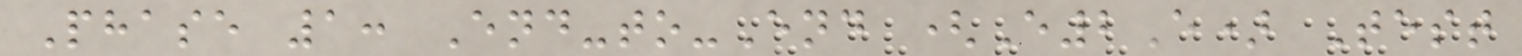Phase 1: End-to-End (E2E) Test
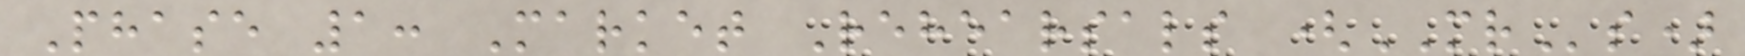Phase 1: Market Rehearsals (MRs)
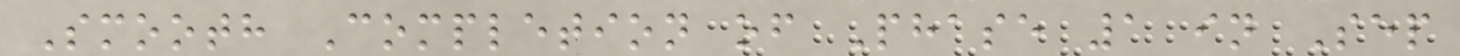Smooth Completion of Phase 1 in Sep
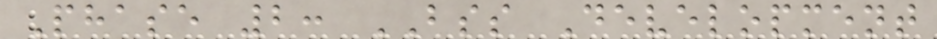Phase 2: BSS Development
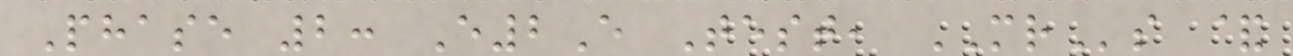Phase 2: E2E Test, MRs &
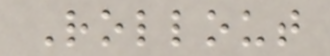Rollout
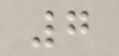7
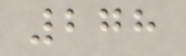278
